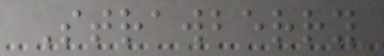Strawberry
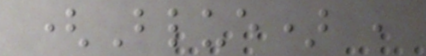(Blue) ,
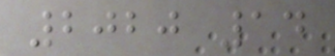2020 14
